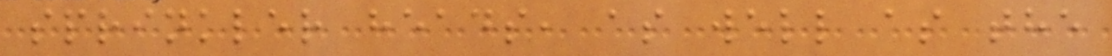sprinkler heads, as well as the
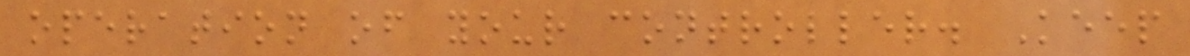operation of your controller. Keep
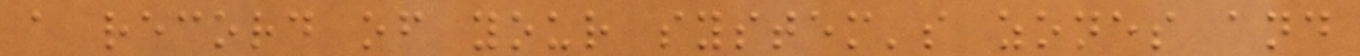a record of your system's zones and
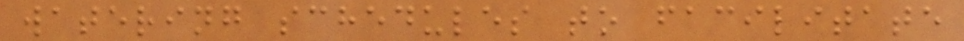watering schedules to facilitate
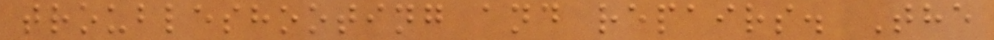troubleshooting and repairs. The
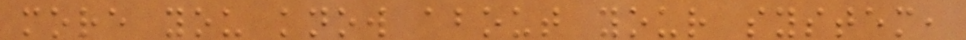more you know about your system,
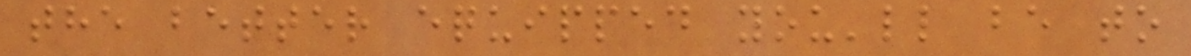the better equipped you'll be to
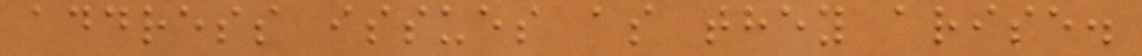address issues as they arise.
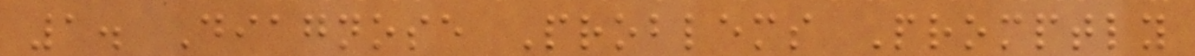1. Diagnose Problems Promptly
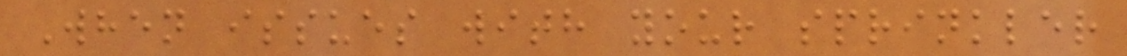When issues with your sprinkler
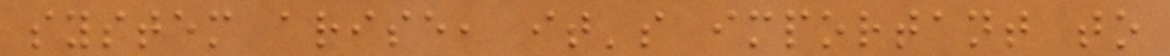system arise, it's important to
